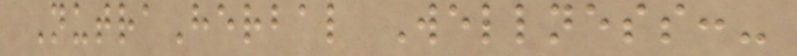NutraHerbal Wellness:-
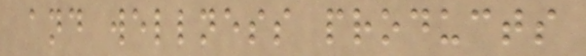and wellness products
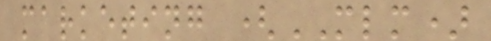marketing (MLM)
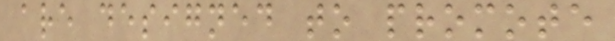are designed to promote
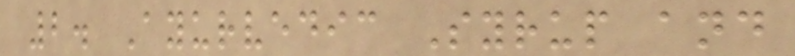2. Ayurvedic Syrup and
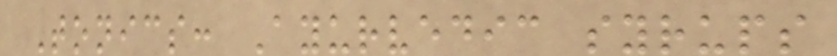Tonics: Ayurvedic syrups
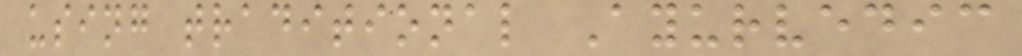using traditional Ayurvedic
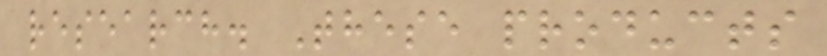research. These products
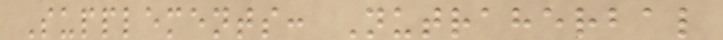Supplements: Nutraherbal
